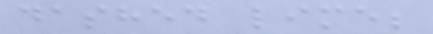dashed lime;
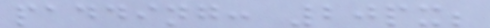padding: 20px;
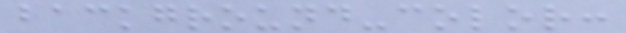background-color:
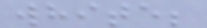white;
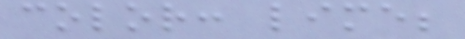color: lime;
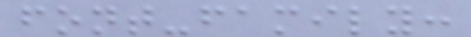font-family:
